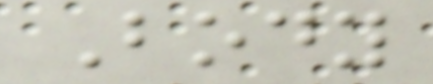Body
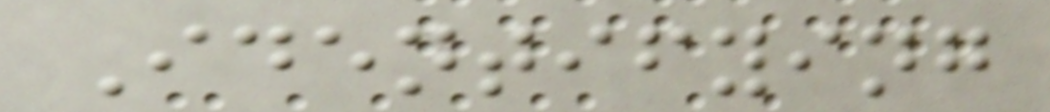Identifying
